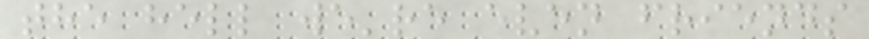the hell we're even friends
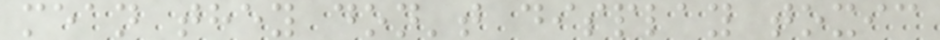mean they don't display toxic
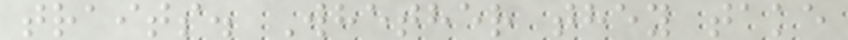traits. Whether they take
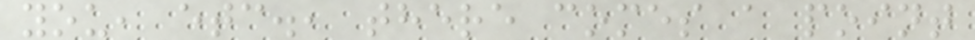you, etc., there comes a point
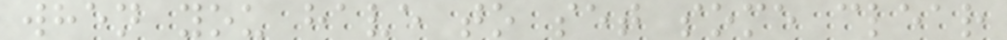when you have to set some clear
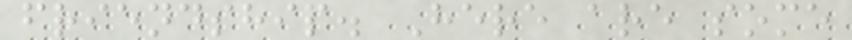friendship. Here are some
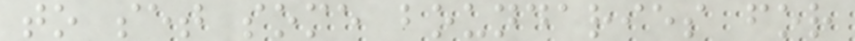to set some boundaries for
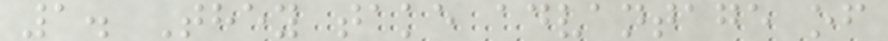1. They take advantage of
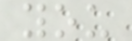you
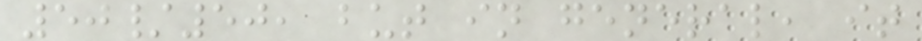50/50, but in general, it
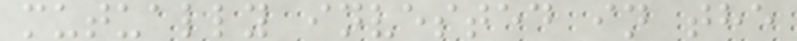mutually invested in the
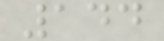144
